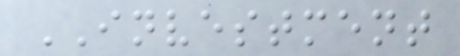INVESTMENT
